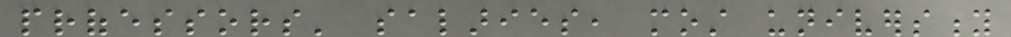professors' salaries, most university
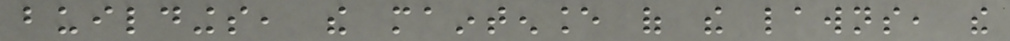buildings, the maintenance of the lawns, the
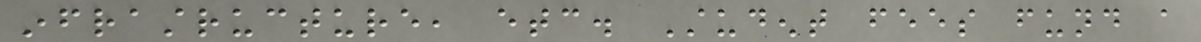infrastructure, etc. Student fees fund a
